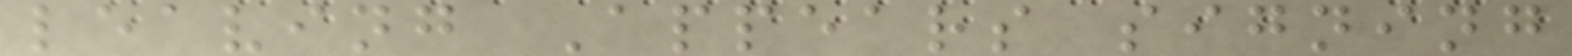leaving Appears signing
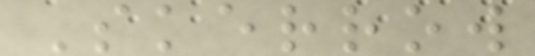Skerrow
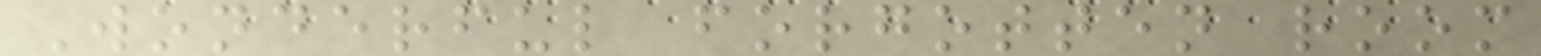Wonderful forgotten room
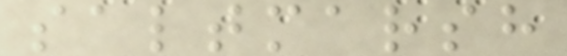saltmarsh
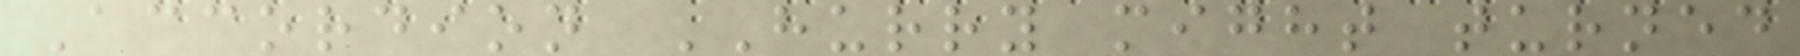Accordion HURRY might turned
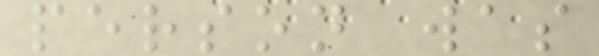person was
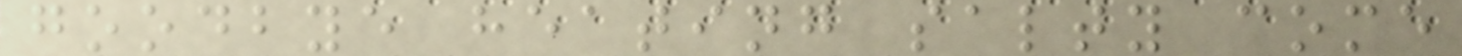goodbye heating salty come
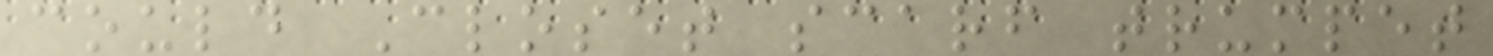could Closet scarf trumpet
